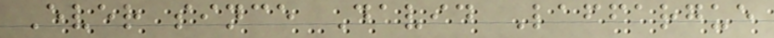Ever since David Laffargue
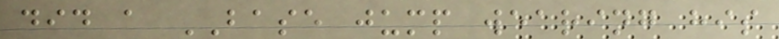did a BASE jump wearing his
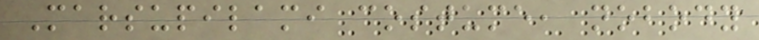Marsupilami costume, nobody
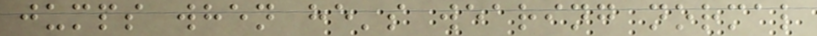jumps when he's wearing normal
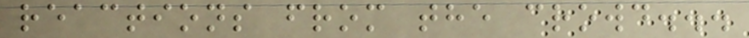reactions from the crowd...
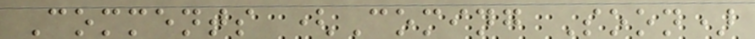Comments (Coming Soon)
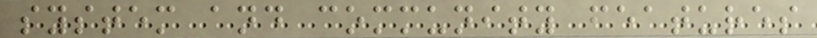system and community features
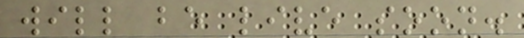will be live soon.
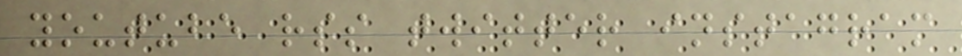youtube rss twitter instagram
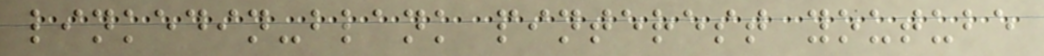linkedin-blank pinterest youtube
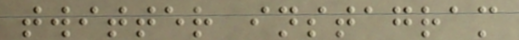twitter instagram
